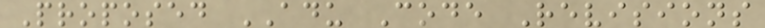Proposed ADU Code Revisions
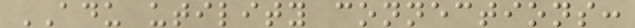ADU utility connections:
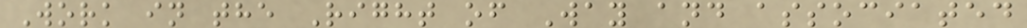Work in the Right of Way and associated
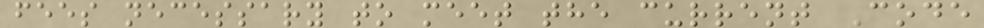fees necessary to meet the current Code
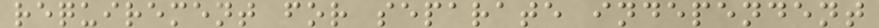requirement for separate independent
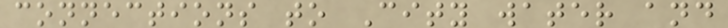connections to City water and
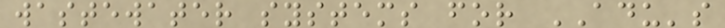wastewater systems for ADU's
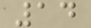14
